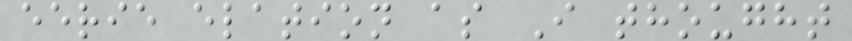eerie elation as I thought
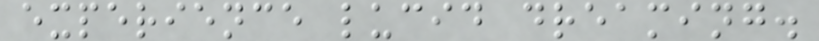experience lucid dreaming.
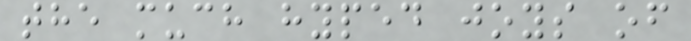the much hyped joys of
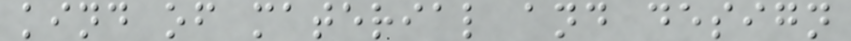kind of material and design
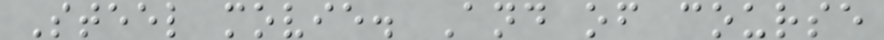Steel movie. And of course
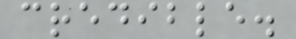credible.
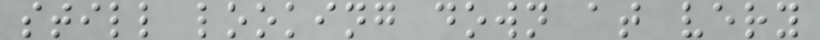still looking down at very
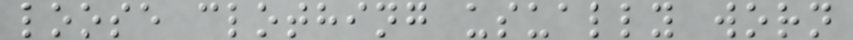loose clothing usually worn
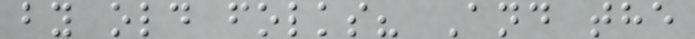by old folks? And the
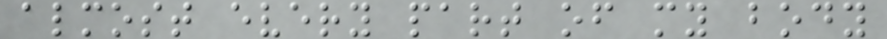almost every part of my body
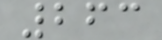263
